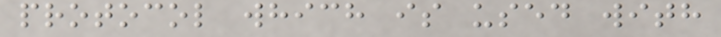protocol which is used with
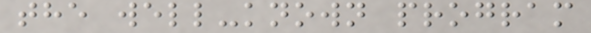the well-known program
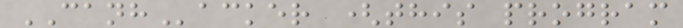CANHacker (this program
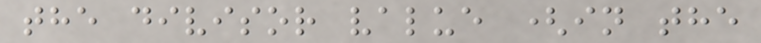the divisor value (in the
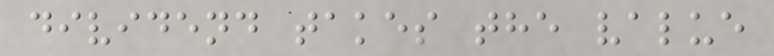dividend takes the value
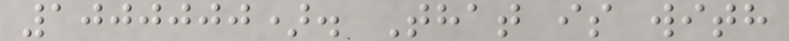1000000). That is with
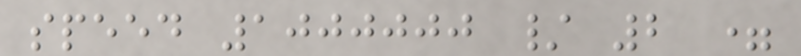speed 1000000 / 2 =
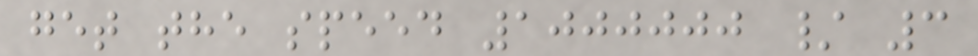get the speed 1000000 / 3
